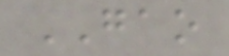GAO
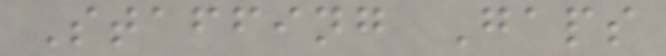Staffing Gaps
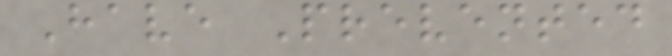Have Prevented
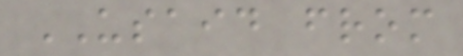USAID from
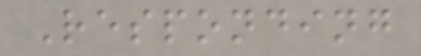Responding
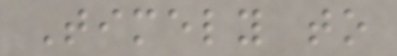Timely to
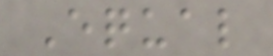Equal
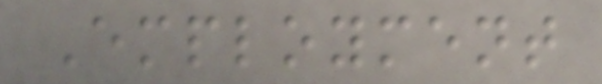Employment
